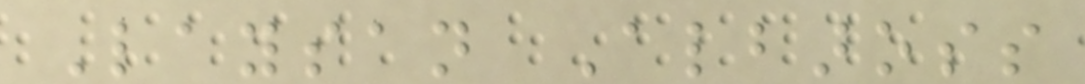Laysan Albaross
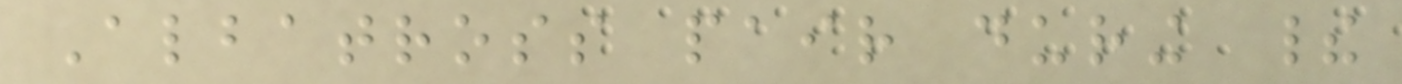Albatross pair during their
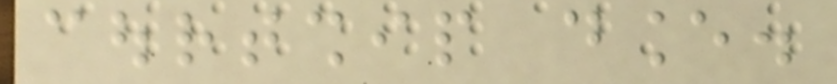courtship dance.
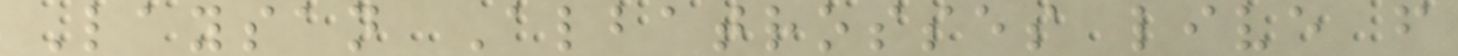Laysan Albatrosses live from
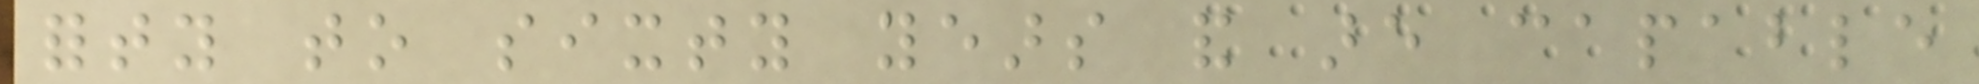forty to sixty years and are capable
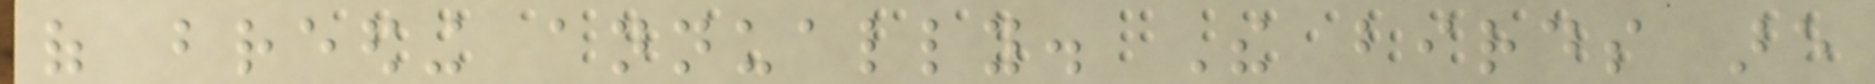of breeding annually. The birds are
